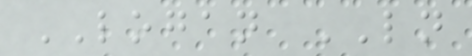LOGAN LN
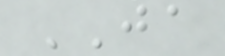JA
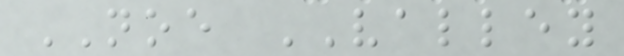NOE VALLEY
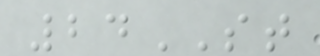24ST
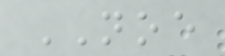NOE
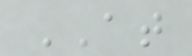AT
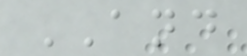AND
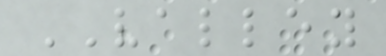VALLEY
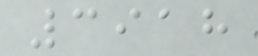3918
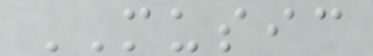MUSIC
